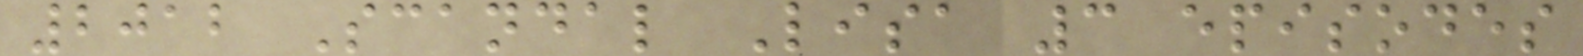2012 Scandal Lisa 3 episodes
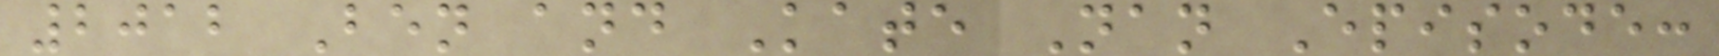2012 Ben and Kate Nan Episode:
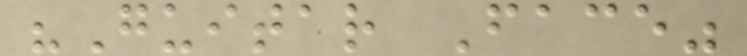"Guitar Face"
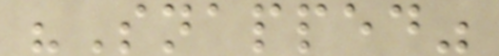"Snapped"
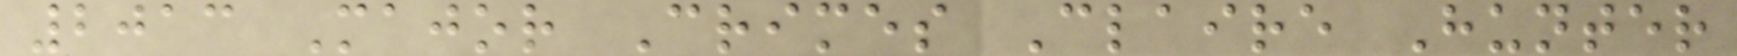2013 Major Crimes Claire Hunter
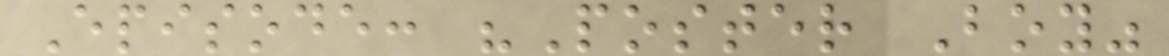Episode: "Poster Boy"
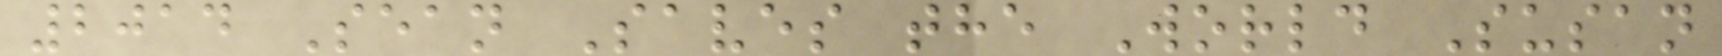2014 Sean Saves the World Susan
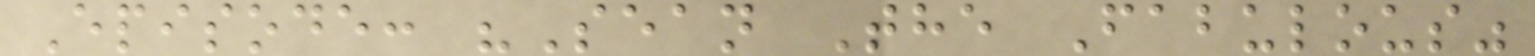Episode: "Sean The Fabulous"
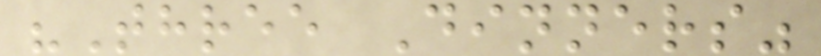"Three Dinners"
